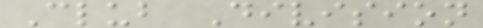Club Division
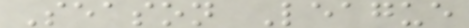Season League
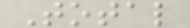Total
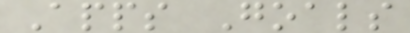Apps Goals
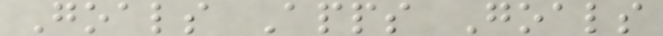Goals Apps Goals
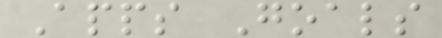Apps Goals
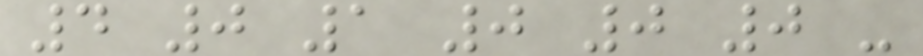4 0 1 0 0 0 -
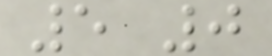5 0
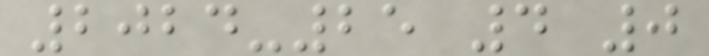2024-25 4 0
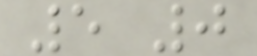5 0
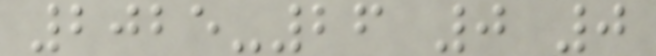2025-26 0 0
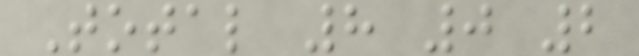Total 8 0 2
